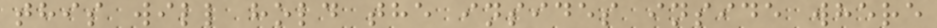this will hold the insides inside where
